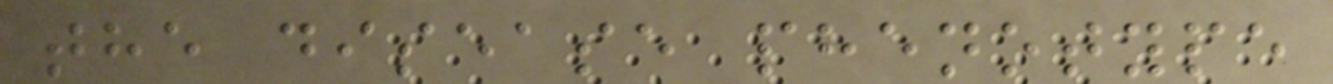the disease phenotype
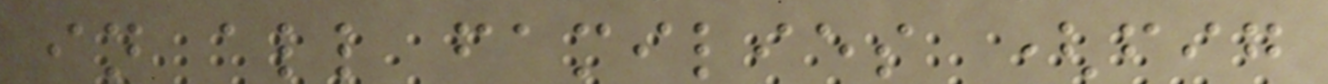in all families (fig
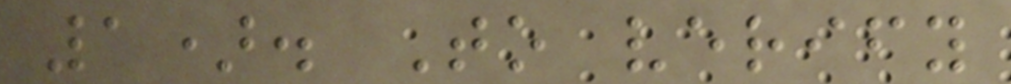1). To verify
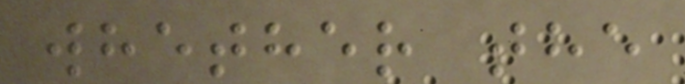whether the
